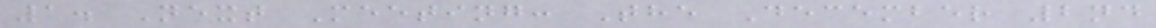1. Next Meeting: The December 2nd
